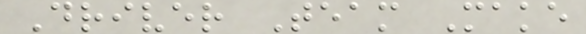Driver Team Make
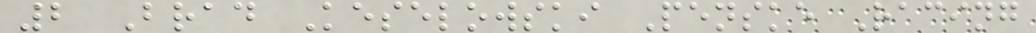2 Brad Keselowski Penske Racing
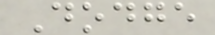Dodge
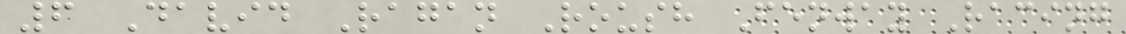6 David Ragan Roush Fenway Racing
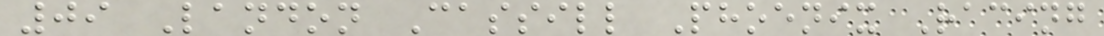09 Landon Cassill Phoenix Racing
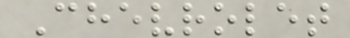Chevrolet
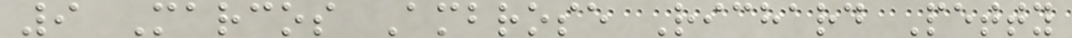9 Marcos Ambrose Richard Petty
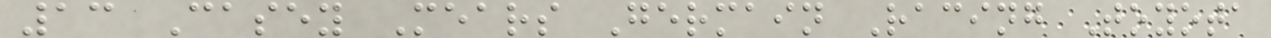13 Casey Mears Germain Racing Toyota
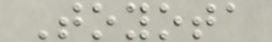Toyota
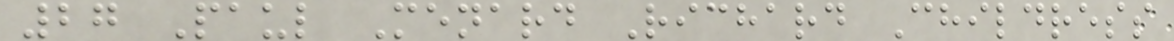27 Paul Menard Richard Childress
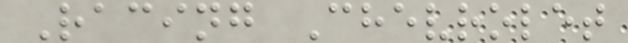Racing Chevrolet
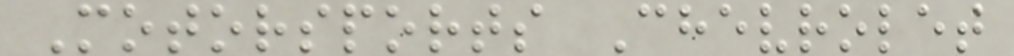Motorsports Chevrolet
